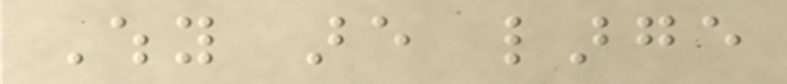Why are large
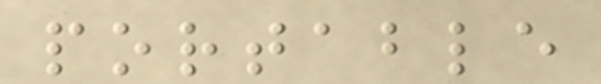portable
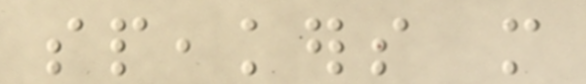speakers more
